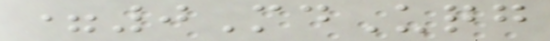=0MdUqg
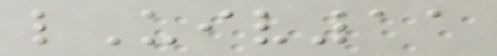lUiv11
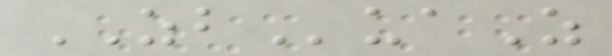ZBuaZ
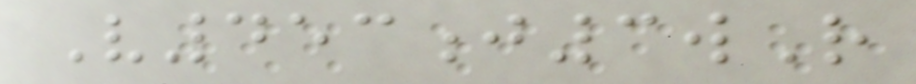V453j3wR
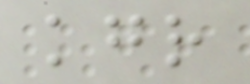kgr
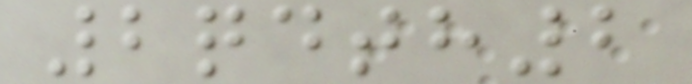2qdth2
